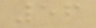56
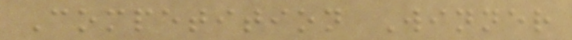Competition Winner
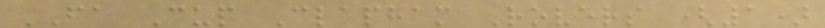FA Cup Clapham Rovers (1)
